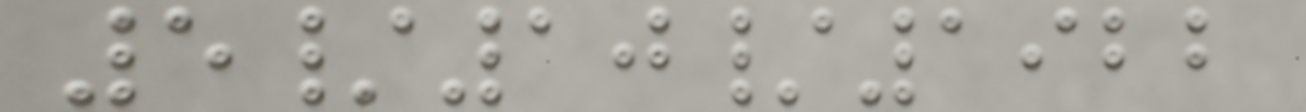5/10/1922
